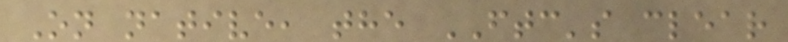On native, the FTC's clear
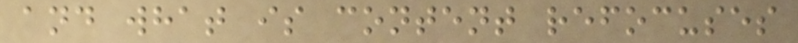and what is content refocuses
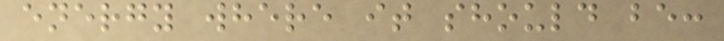energy where it should be:
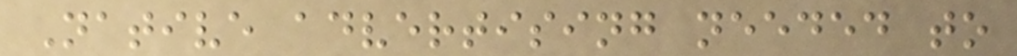Native advertising needed to
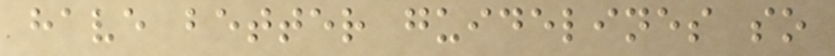have better guidelines so
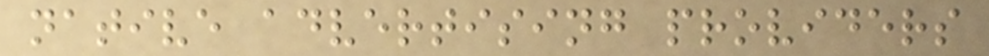native advertising providers
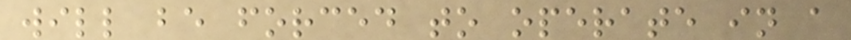will be forced to operate in a
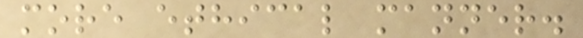more ethical manner.
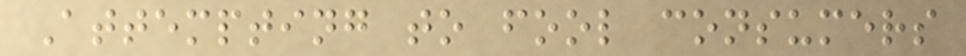Attempting to fool consumers
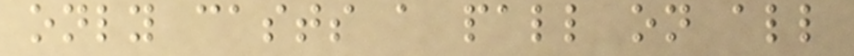only casts a pall on all
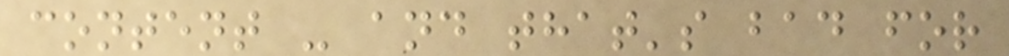content - and that's bad for
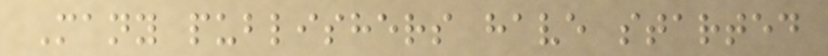Many publishers have started
